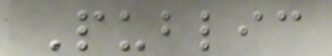Public
